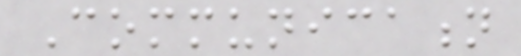Communication
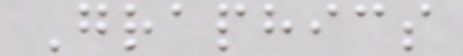Graphics
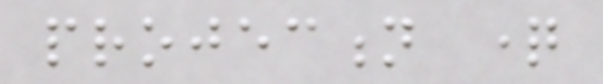projection question
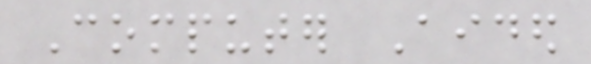Computer Aided
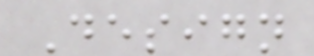Design
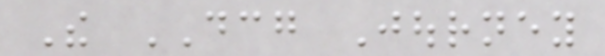The DCG Journey
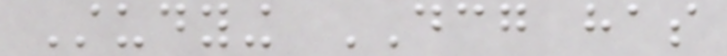Studying DCG has
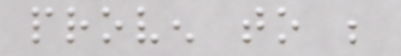proven to be
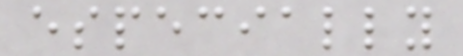especially
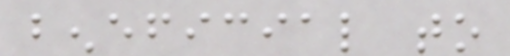beneficial to
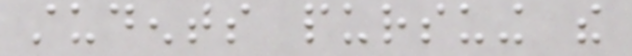students pursuing the
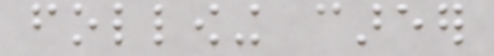following career
